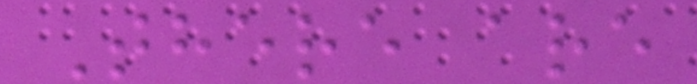There are
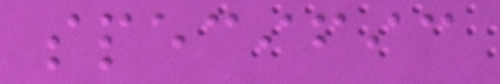specific
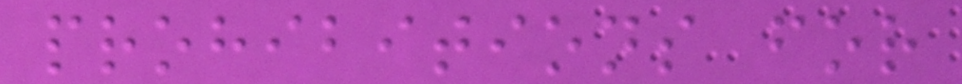prohibitions for
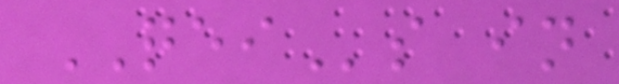QEIs in
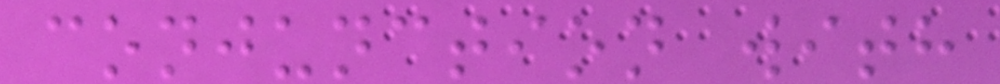conjunction with
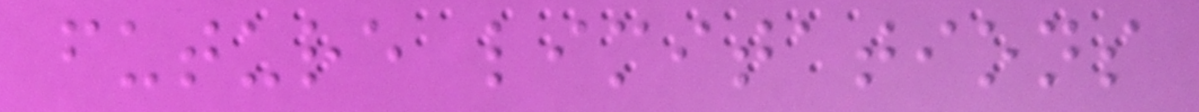future limitations
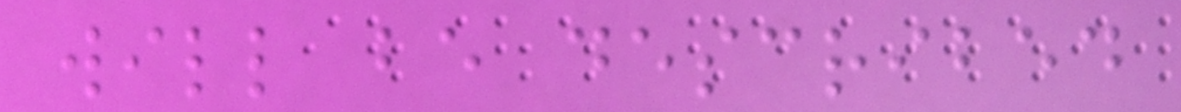will be described
